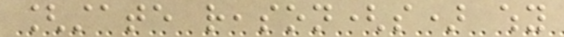[state reason(s) why
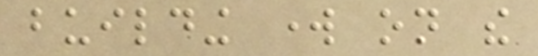building work on the
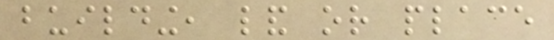building, land or place
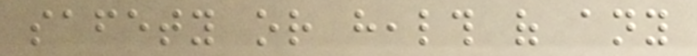safety or health of any
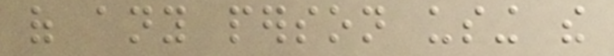of any person using the
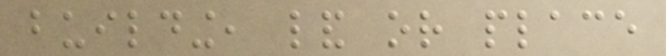building, land or place
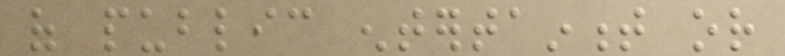of public entertainment or
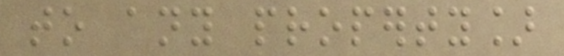to any property]
